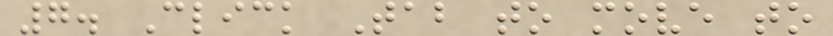7. Click Tab to move to
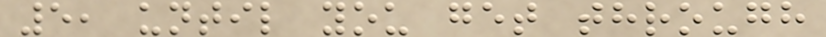5, until you get through
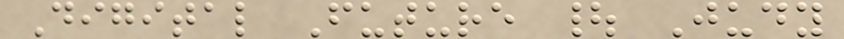Digital Future | Judy
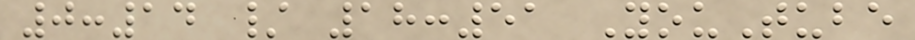0:14 / 18:51 YouTube
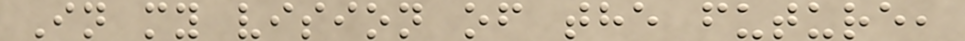In my vision of the future,
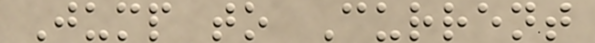Jump to Current
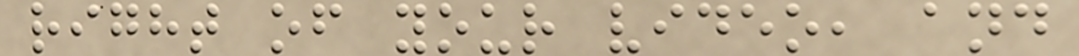right of your video, and
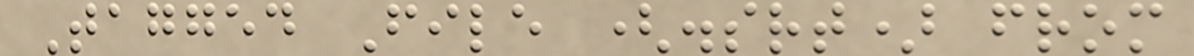Tagged File (.srt) from
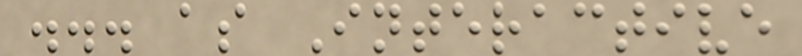... as Interactive
